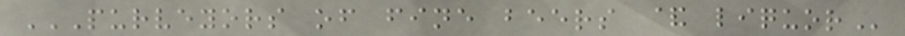PURVEYORS OF FINE BEERS & LIQUOR
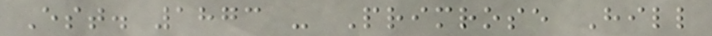Est. 1873 - Primrose Hill
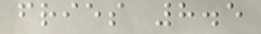fries 8.5
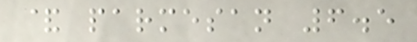& parmesan 6.5
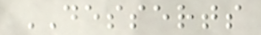DESSERTS
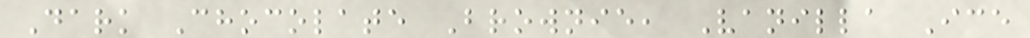Dark Chocolate Brownie, Vanilla Ice
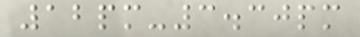12pm-3.30pm
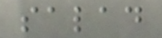salad
